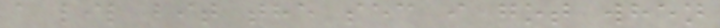a lil bit the sec i got when
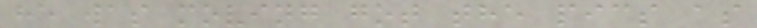he was moving got the pics as
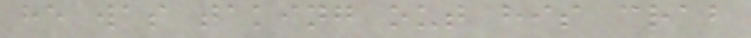he was taking out his crab
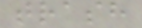trash
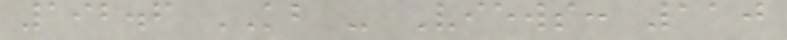192.6 KB - Views: 110
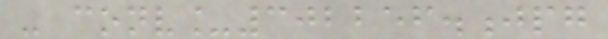- conv_302256.jpg
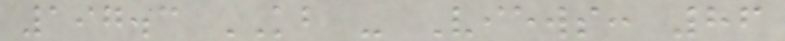197.3 KB - Views: 86
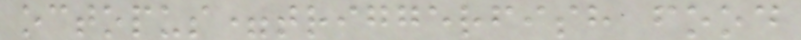octopus=triggerfish food
